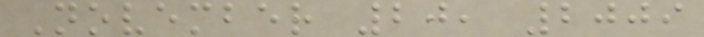November 20, 2009
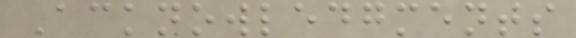Acknowledgments
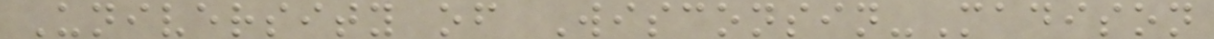University of Wisconsin-Madison
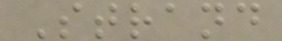Strand
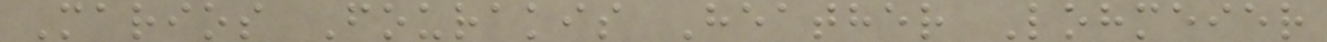Marios Fourakis Heather Lohmeier
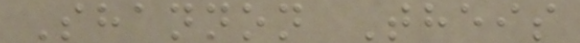Shannon Theis
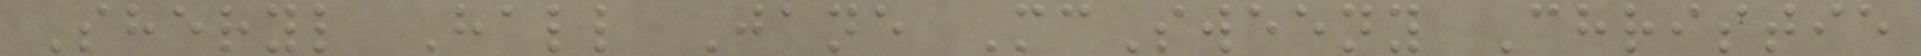Sheryl Hall Jane McSweeny Christie
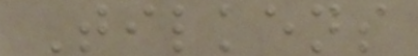Tilkens
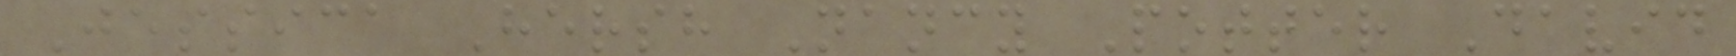Jessica Hersh Nancy Potter David
